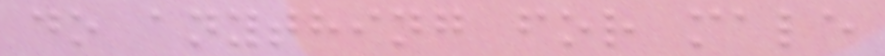do anything for male
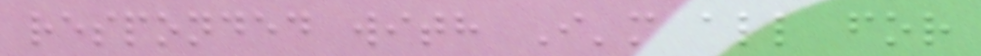responded with I'm all for
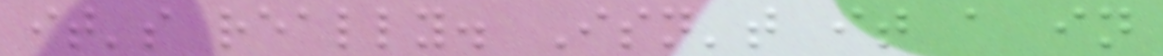it's really. Isn't it a in
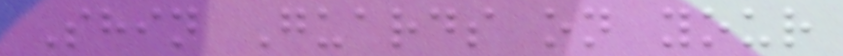Shin Guards on your
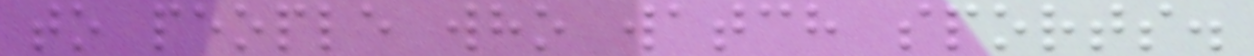to people who watch sports.
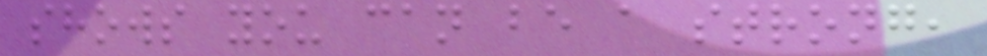shows you can be a strong,
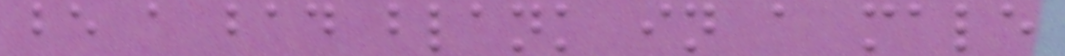be a bad blank in a male
